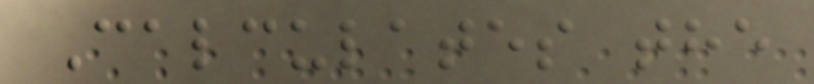Calculates the
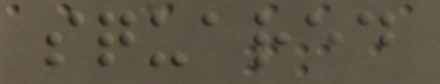squared
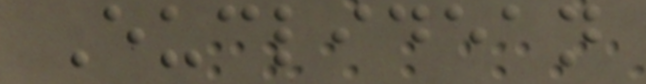Euclidean
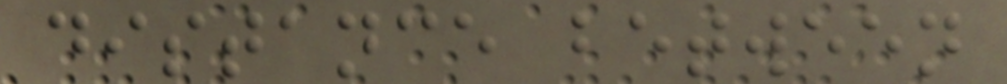distance between
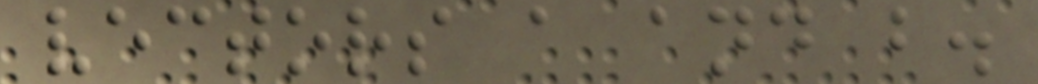vectors a and b.
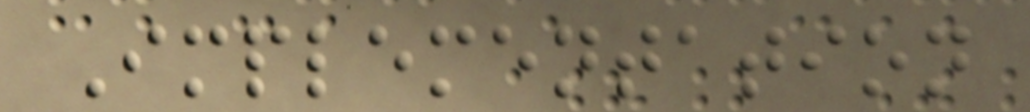Implementation
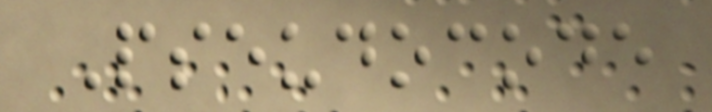Pseudocode
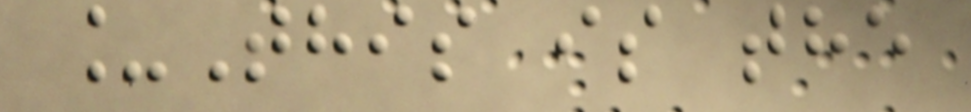_This is the
